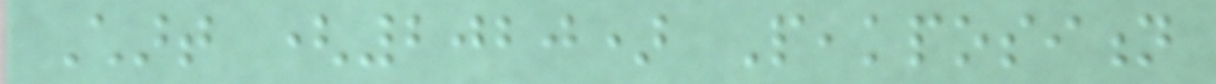Chart (2020) Peakposition
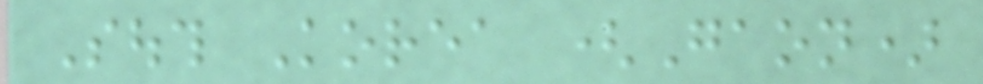South Korea (Gaon)
